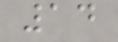14
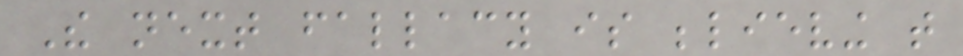The next fallacy is believing that
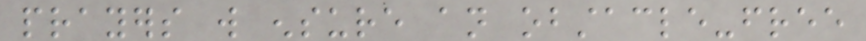prayers will ensure an obstacle-free
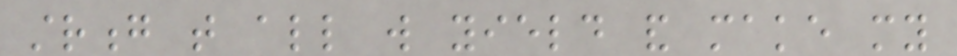strong that all will yield and make my
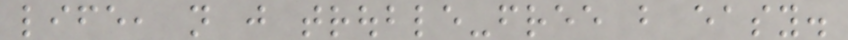life, not just trouble-free but easy.
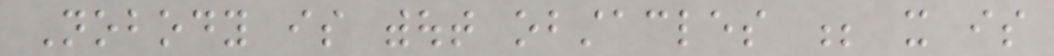Nobody is without obstacles ; it is
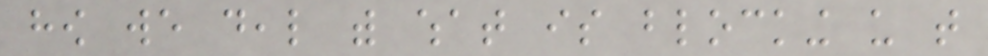how we deal with what is blocking us that
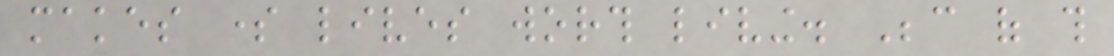makes some lives worth living. Because of this
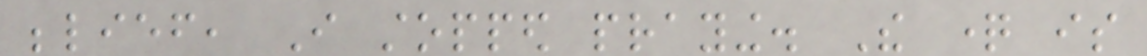belief, I stopped praying. The question is
